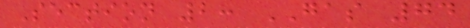Section 2: GAS 74
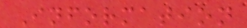Information
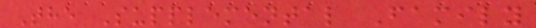The Supplemental Family
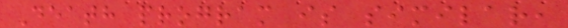Death program is similar,
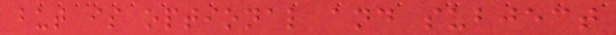but is optional and subject
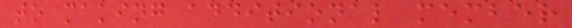to making additional member
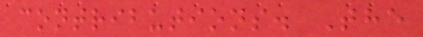contributions. The
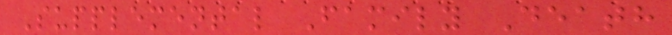Supplemental Family Death
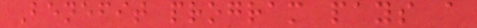Benefit program pays a
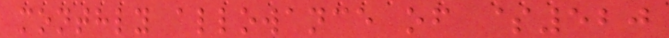monthly allowance of $520
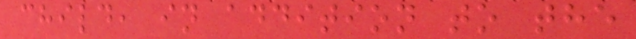child, in addition to the
